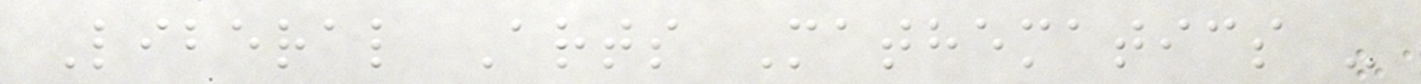Liberal Arts Mathematics -
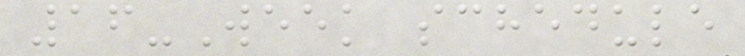16-Week schedule
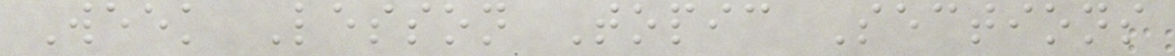Week Lesson Topic Sections
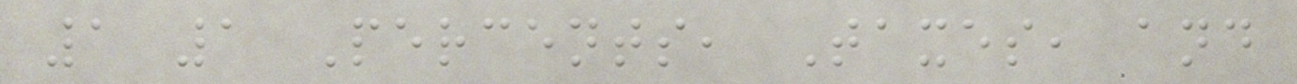1 1 Percents, Taxes, and
